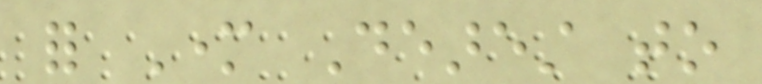for Mother Dearest to
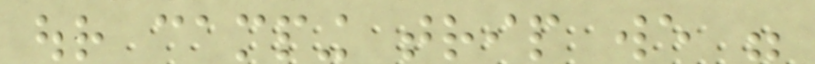our camping trip we were
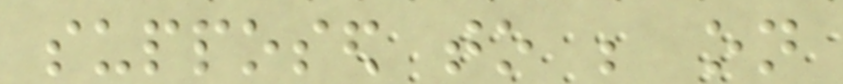supposed to be on
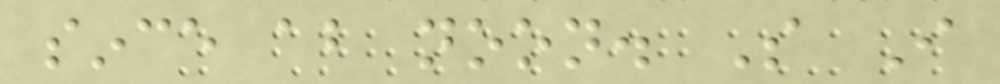since about noon. So I
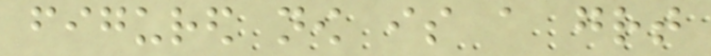figured now is a great
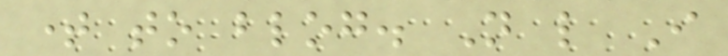time to blog. Not like I
